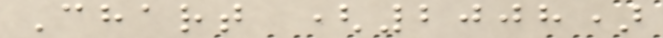Chart (2008)
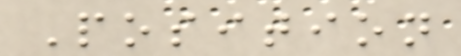Position
